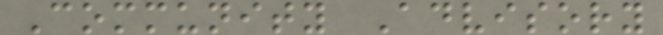Community Advisory
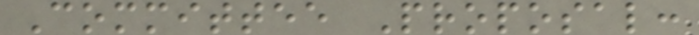Committee Proposal:
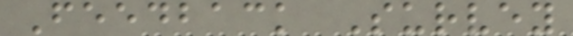Feedback Survey
